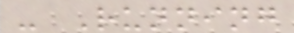- Running
